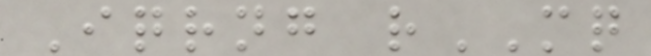Iqrng rMQ
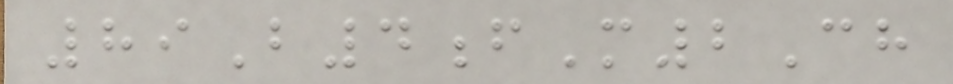89B4fM2Ch
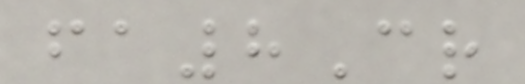fa8Cr
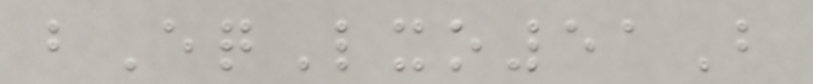bEqLxo51B
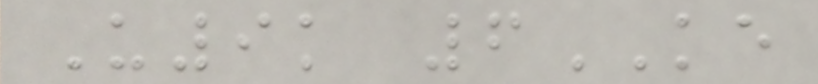U9k 6KE
